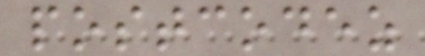postcodez
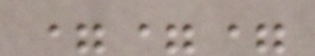===
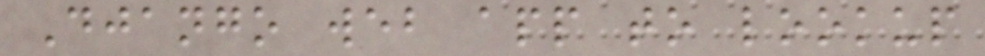Django web app to lookup
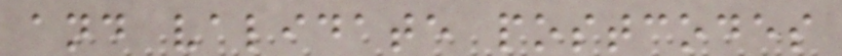and validate postcodes
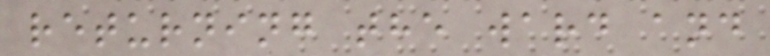returning the ward and
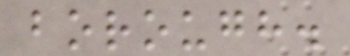borough.
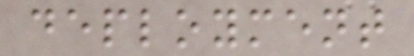deployment
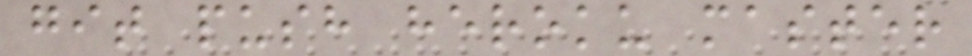git push heroku master
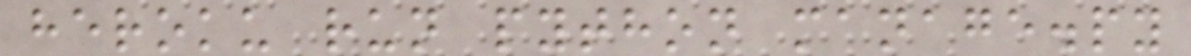heroku run python manage.py
